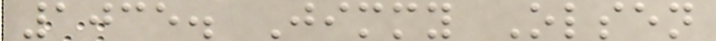1035. Jimmy Olsen
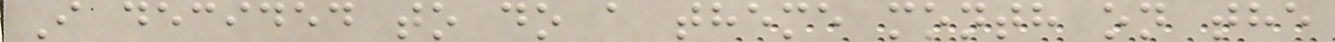I decided to do a theme month on the
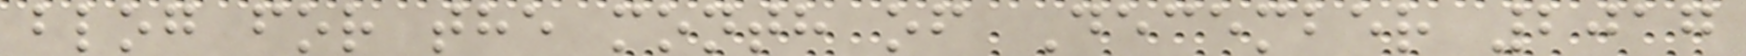blog for the month of December 2017
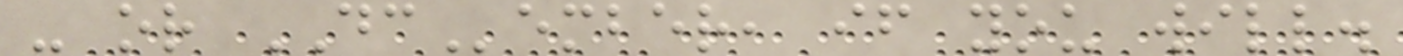- or DCember, if you will.
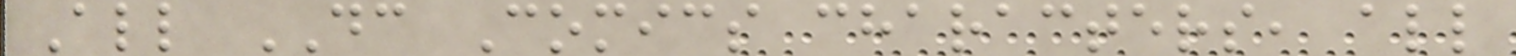All DC Comics characters, all
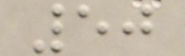50
